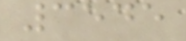3545
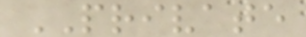PRIVATE
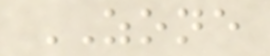ZONE
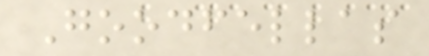Goodfellas
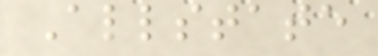Allstate
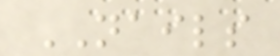NAILS
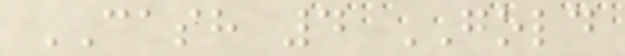CASH 4 GOLD
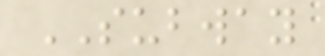SUBWAY
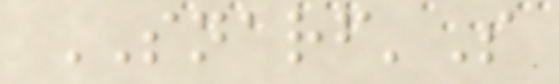SNARF'S
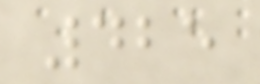425
